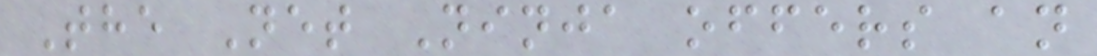The Net Ninja offers an
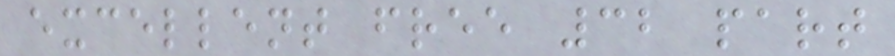excellent free 32 part
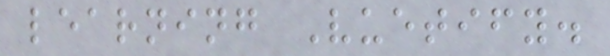learning Vuetify.
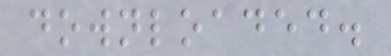downloaded.
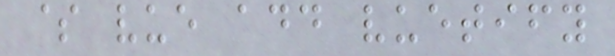$ vue add vuetify
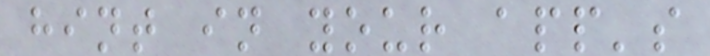hint in your app's
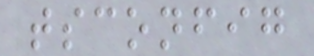tsconfig
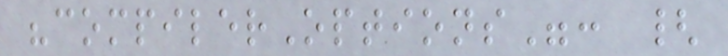"compilerOptions": {
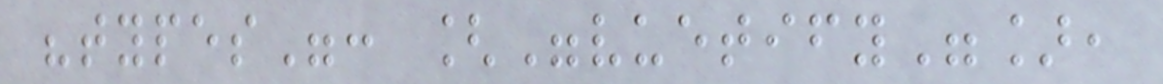"types": ["vuetify"],
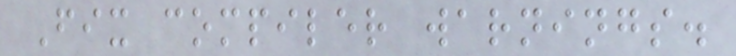Fix compiler warnings.
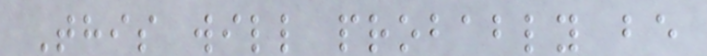This will probably be
